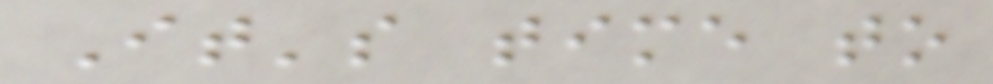It's time to
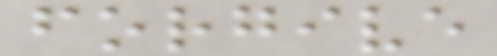forgive
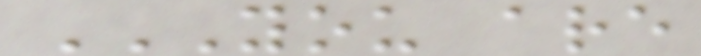YOU ARE
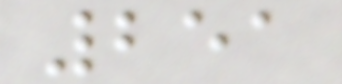251
